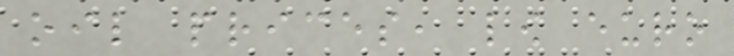oil prices, low euro
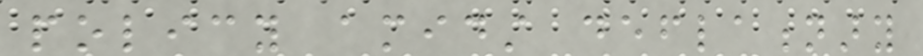policy amidst deflationary
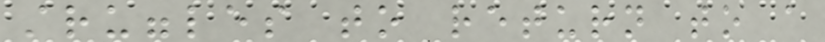struggles to return to a
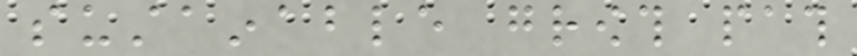sustainable growth path
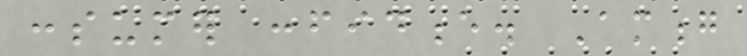consumer confidence. Among
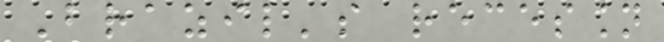Brazil's recession
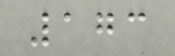173
